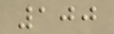100
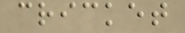cricket
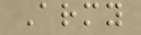Army
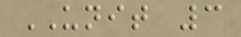UNIT 3
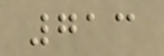713
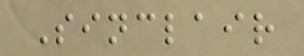Sinclair
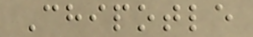Chipotle
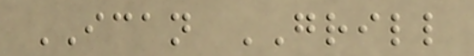ICAN GRILL
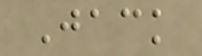Jack
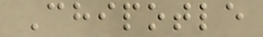Chipotle
